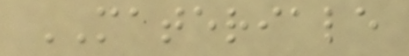MATERIALE
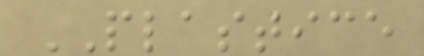PLASTICE
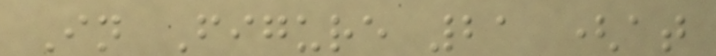In Figure 21 (at
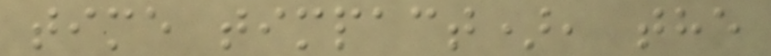time timpact), the
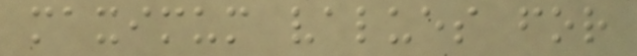maximum values for
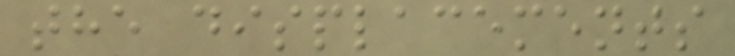the displacements
